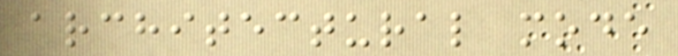architectural mode
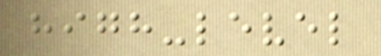high-level
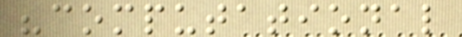"computational
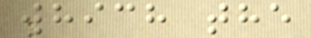which the
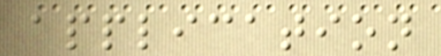application
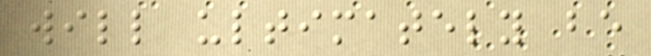will ultimately be
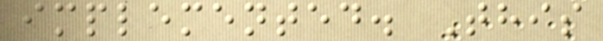implemented. This
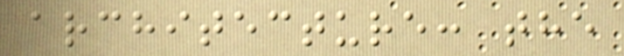architecture: the
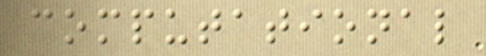computational
